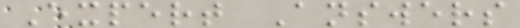Expert Answers
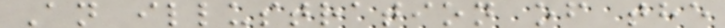An illustration of the
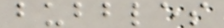bubbles
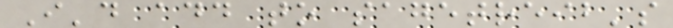I'd add to sagetreib's
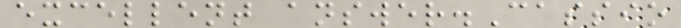excellent answer.Cassio
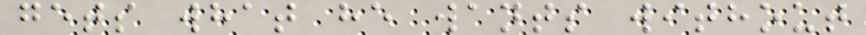gets what he wants without
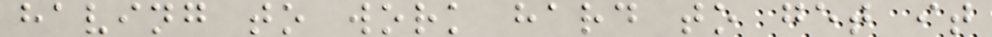having to work hard to get it
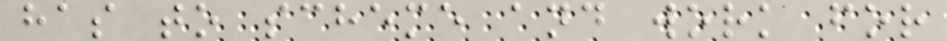has to scheme and work for
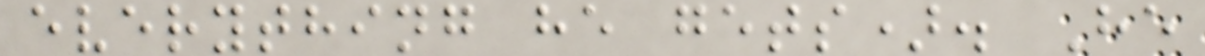everything he gets). He
